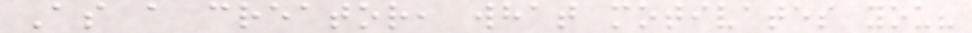As a creator, what motivates you?
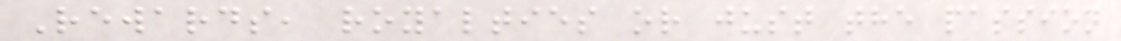Rewards, royalties or just the passion
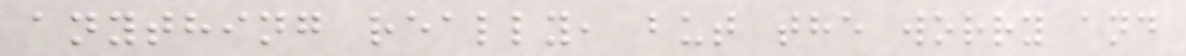anything really, but the worry and
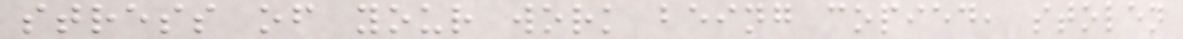stress of your work being copied, stolen
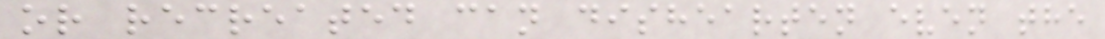or recreated can dishearten even the
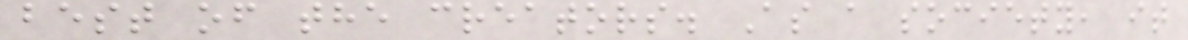best of the creators. As a society, it
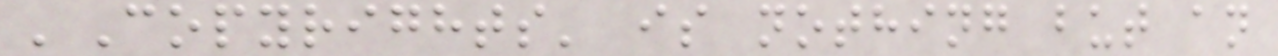'Copyrights' is nothing but an
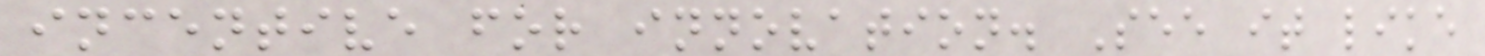incentive for innovation. See it like
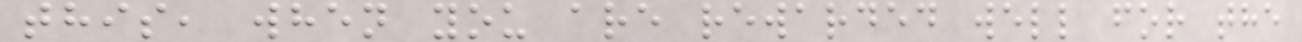this, when you are rewarded well for the
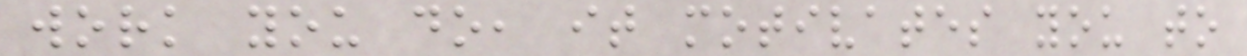work you do, it motivates you to
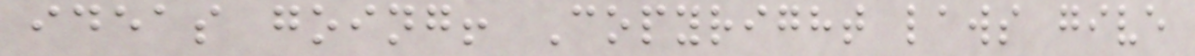ideas going! Copyright laws give
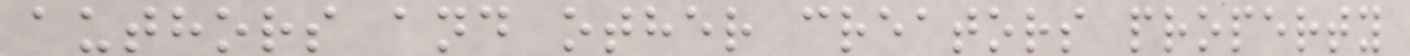authors and other creators property
